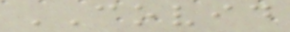COVID
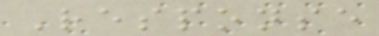Response
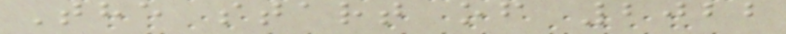The start of 2022
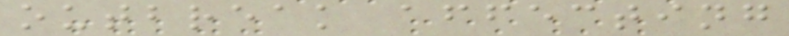outbreak affecting
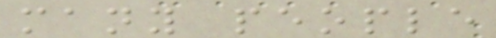many people
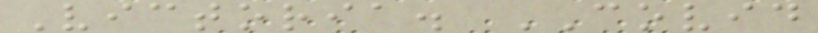Victoria. COVID
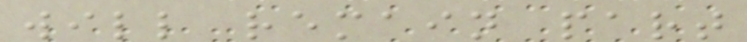will remain part
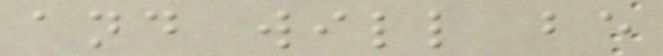and will be
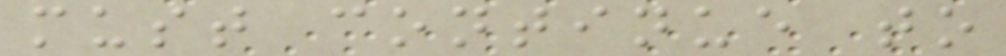must continue to
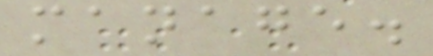manage.
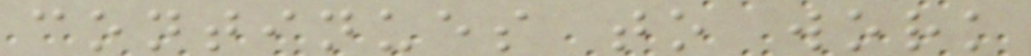continues to work
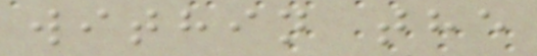within the
